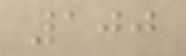100
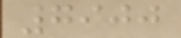7900
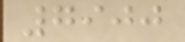7900
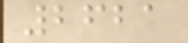2621
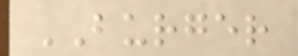BURGER
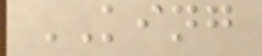KING
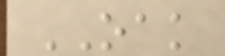OAK
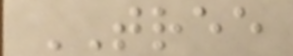TREE
